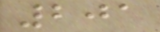201
